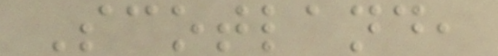Scotland,
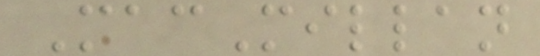MacMillan
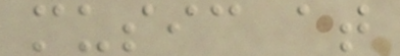music at
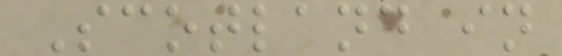Scotland in
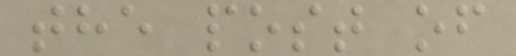the post of
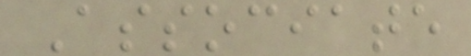Associate
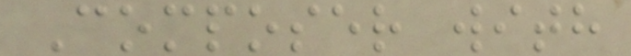Composer with
